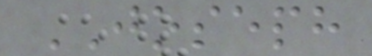JOSEPH
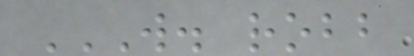W. ROBB
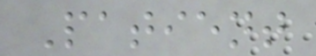Patient
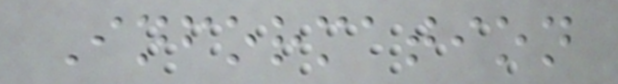Information
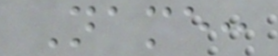Name:
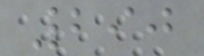290
